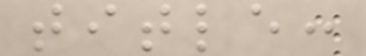title:
